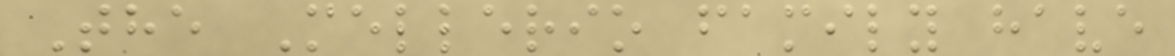The Mellerio family have
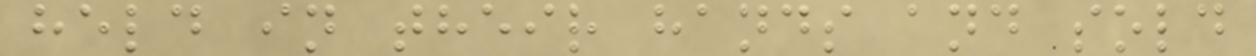held in their hands and sold
